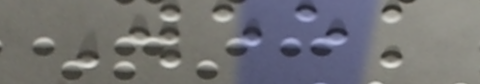Week
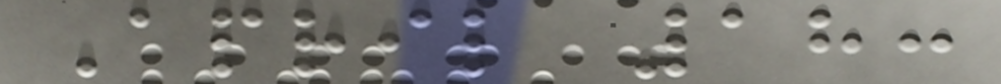April 18:
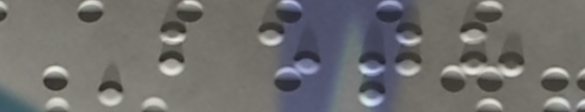Beth
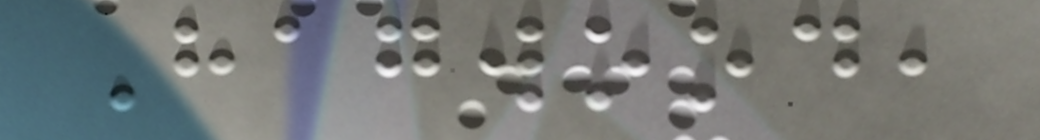Hagwood,
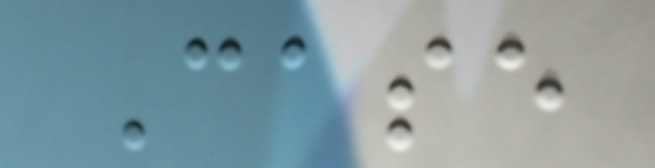Case
